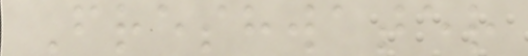Freshwater
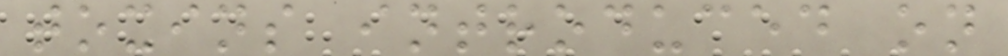toxins introduced on
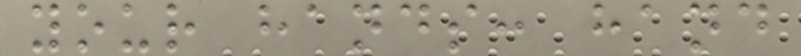your hands: hand
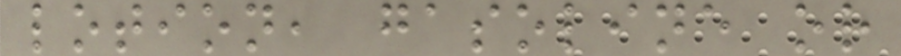lotion, gasoline or
